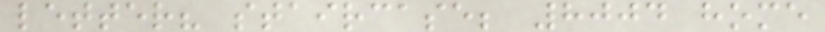letter? staircase; 8004 home
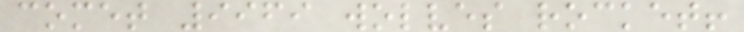comet 9969 wolves rocket!
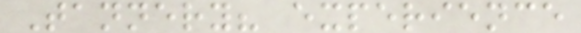Tannery? experience
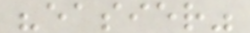"easier"
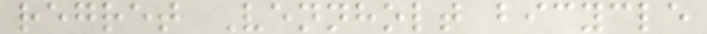regret Vennholt bicycle
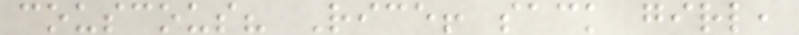couscous? Rice! sack girl,
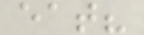eat?
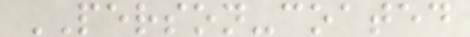PERSON-coated
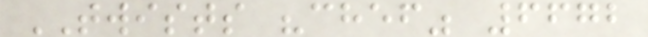TWISTS "chef" 6672
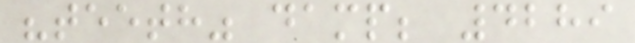"teeth" damp; 4289
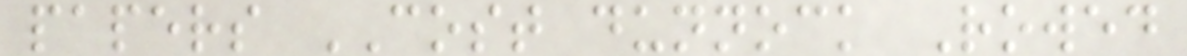papers COST dunnock Rowed
